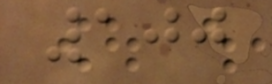100
